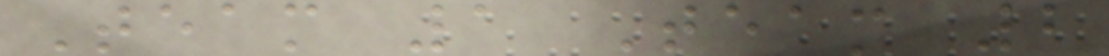Team 1 Team 2
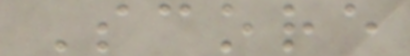Score
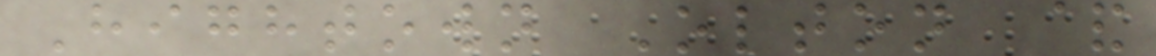Hightown Olton &
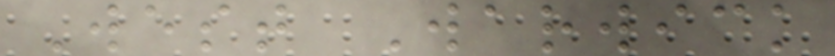West Warwick
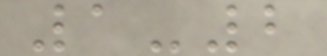1-2
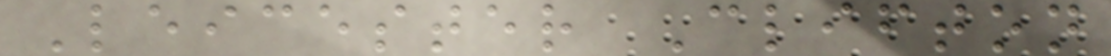Leicester Clifton
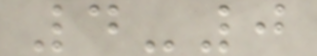4-0
